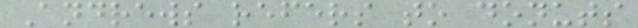Andrews refers to donuts
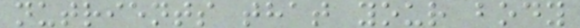nutrients that your body
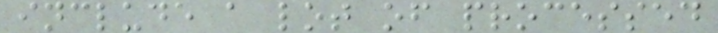include a lot of processed
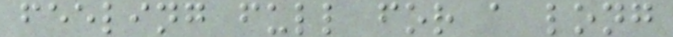feeling full for a long
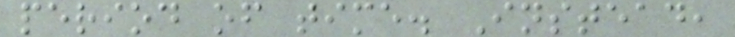period of time. Instead,
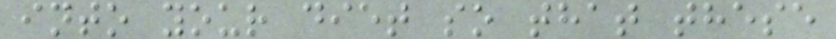into your diet so that these
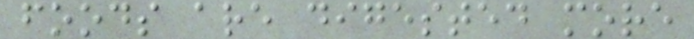foods are digested more
